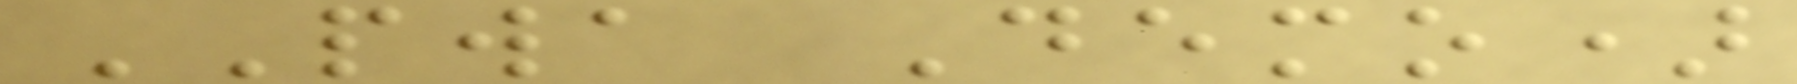PWA Demo)
